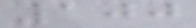100
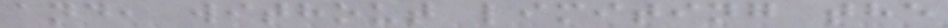and, without limiting the
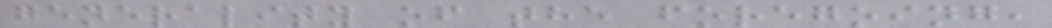generality of the foregoing,
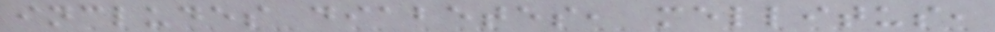includes diabetes, mellitus,
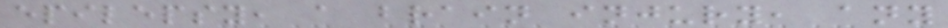epilepsy, a brain injury, any
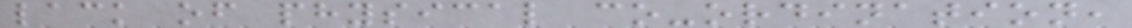lack of physical co-ordination,
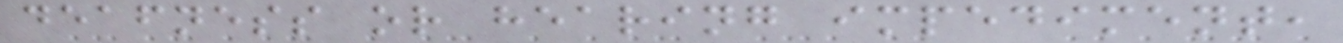deafness or hearing impediment,
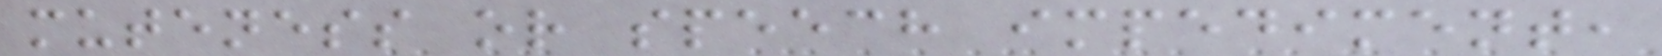muteness or speech impediment,
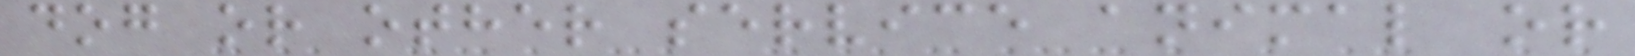dog or other service animal or
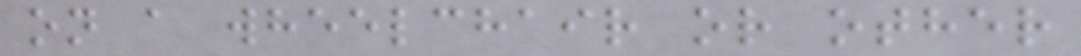on a wheelchair or other
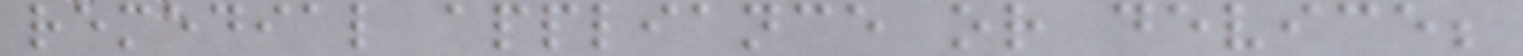remedial appliance or device;
